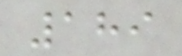189
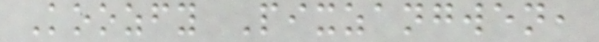Koozfy Pixzangwen,
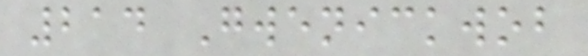214 Gwenickwob
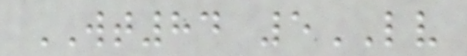WT84 5LV
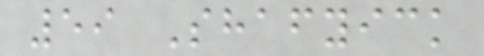59 Shafyick
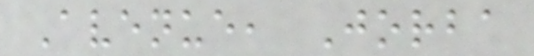Avenue, Jorba
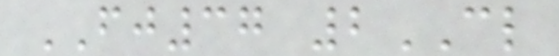FJ37 2CL
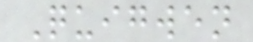Quigwen
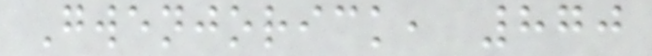Gwenjorick, 870
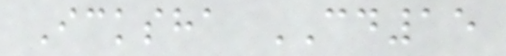Icksha CD15
